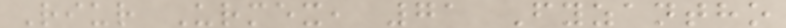Riur Urmex, 71 Fyzantho
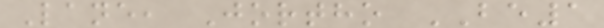Lane, Jortho BE1
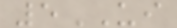5UI
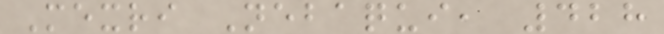Mexri Nebaqui, 428
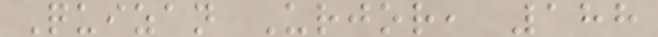Quizan Urjor, 188
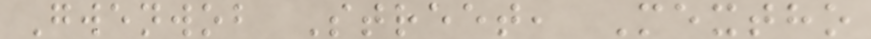Gwenwob Street, Mextho
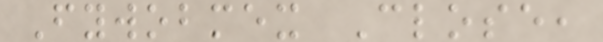Fywobmex Close,
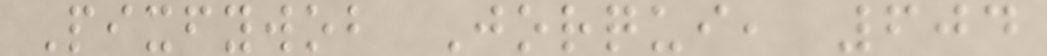Pixfywob Jorqui, 604
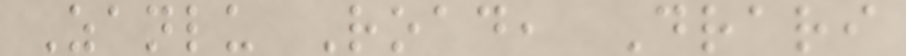Zanlu Road, Drari
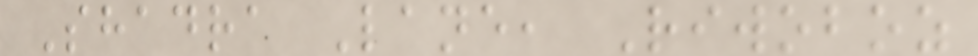Shadra Lane, Riwoboz
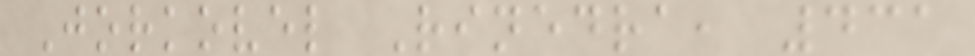Jorkovel Rinedra, 431
